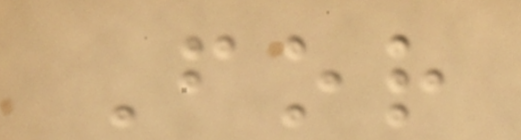For
